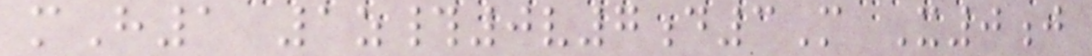mH1 1z#0v7d3M X0j
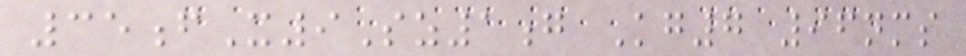35fX9Sz1g Kg7 96nms
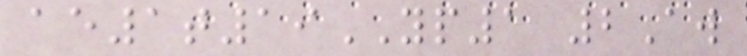ae1t19YP1 2Aw
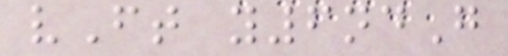vFt y6ndG
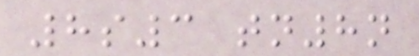8s3 tn8n
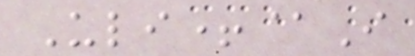Uli+@I
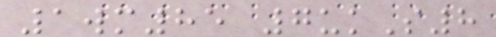1wm85 7ukS8
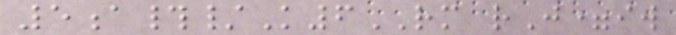5a#/K6RM rJ=iw
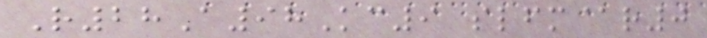R28A98Kc9 slfm@r0
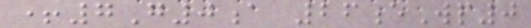+7G0a 26eWp0
